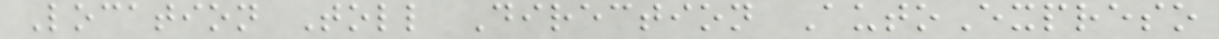Location Toll Direction AutoExpreso
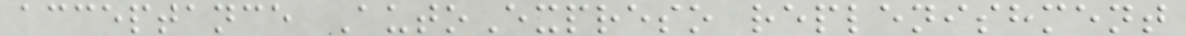acceptance AutoExpreso replenishment
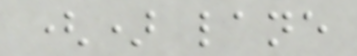() lane
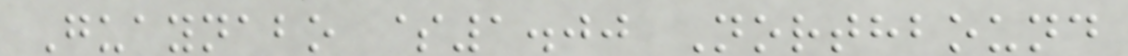Guaynabo $1.00 Northbound
